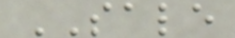SALE
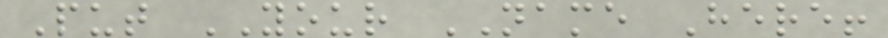Put YOUR NAME Here!
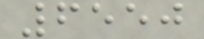6550
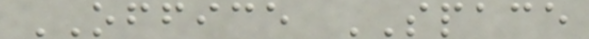OFFICE SPACE
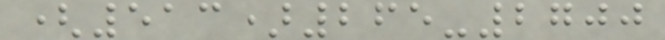(513)265-2700
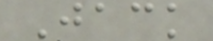Jack
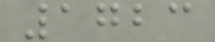1723
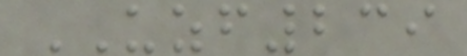UZF239
